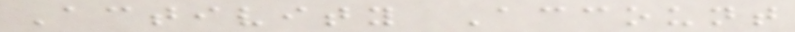Activity Account
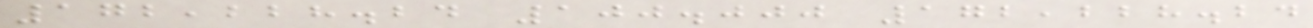172,228.24 100.000 172,228.24
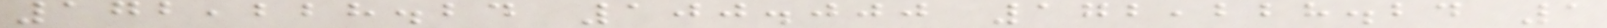172,228.24 100.000 172,228.24 1
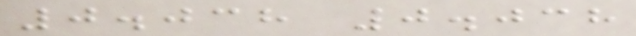0.038 0.038
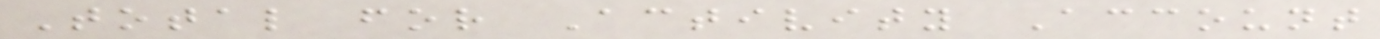Total for Activity Account
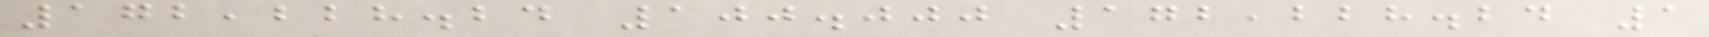172,228.24 100.000 172,228.24 1
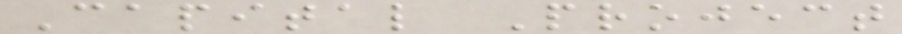Capital Project
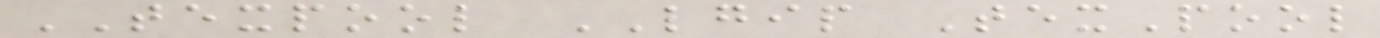TEXPOOL LGIP TexPool
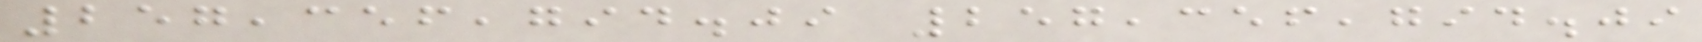257,356,794.09 257,356,794.09
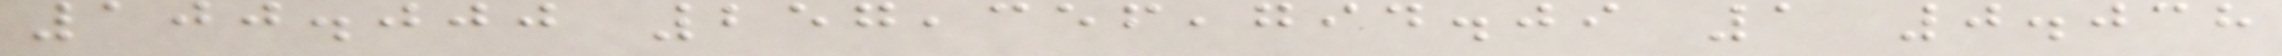100.000 257,356,794.09 1 0.038
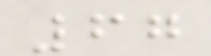67
